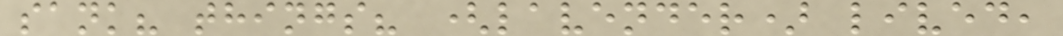sank? things? (lavender) lived,
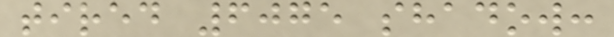tired 6075 shadow:
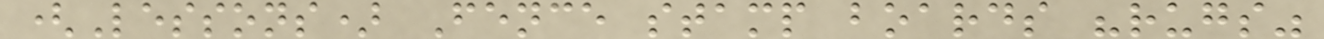(Lessons) Fence stamp boards "rugs"
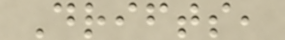Drifts,
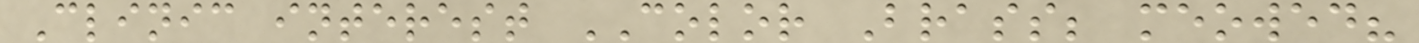Clinic interest COLOR Brass; meowed?
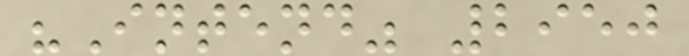"Intend" 2950
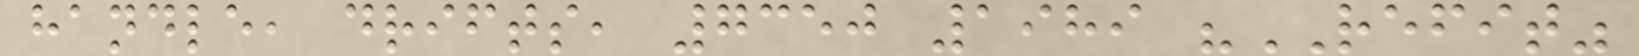handle, drifts, 7350 1989 "REFIT"
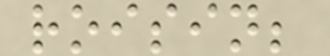roisin;
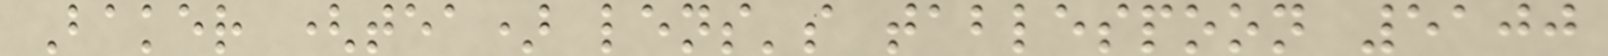Baker (tea) lens's tablespoon 5100
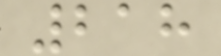218
